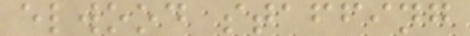elwood staffing
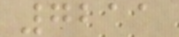7211
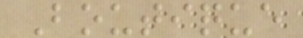Boutique
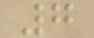7
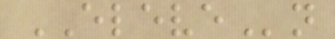ELEVEn
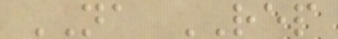NA REP
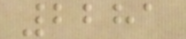2281
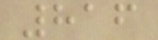816
